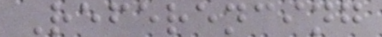Referencing
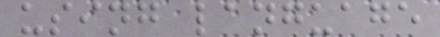using language
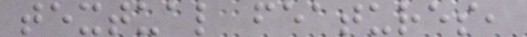textual features,
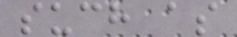such as
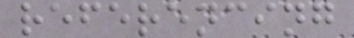referencing
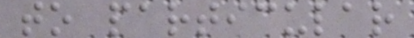to particular
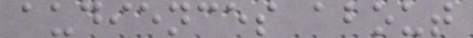audiences about
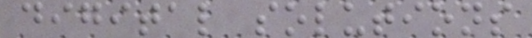digital solutions
